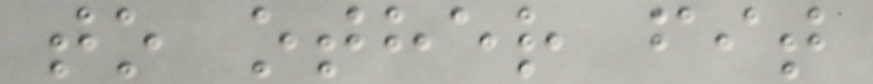to other fit
